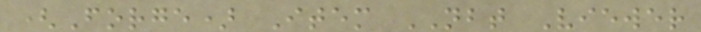(Forge) Item NBT Viewer
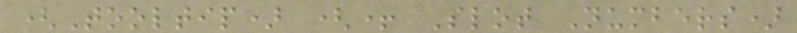(Tooltip) (+ Slot Numbers)
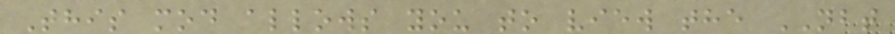This mod allows you to view the NBT
